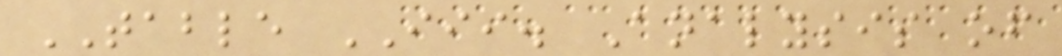TABLE III. Analysis of
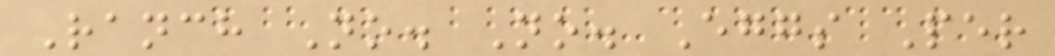Ranch No. No. Eggs Per
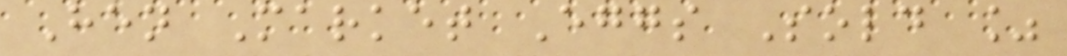Hen Market Eggs Sold %
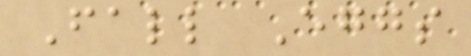Fall Eggs
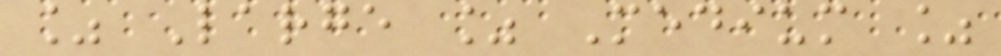% Large % Medium %
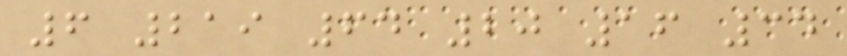6 219 64 20 16 34
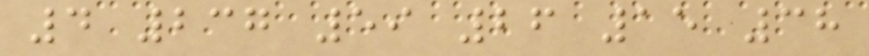4 237 59 26 15 38
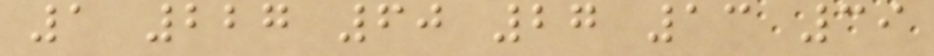1 227 60 27 13 39
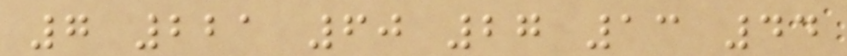7 221 60 27 13 44
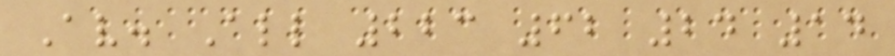Av. All 223 62 24 14
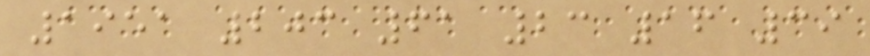1951 203 61 23 16 39
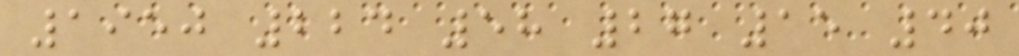1950 224 58 27 15 40
